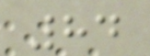84
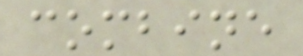combine
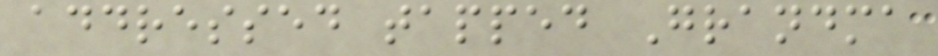addressed tapped Grandma
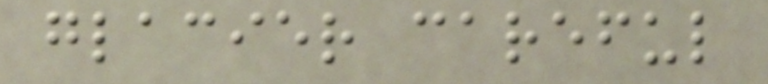glacier careful
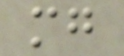mg
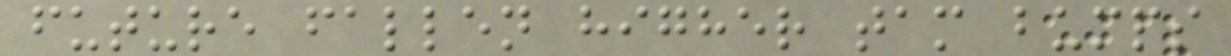future fallen higher tam bumps
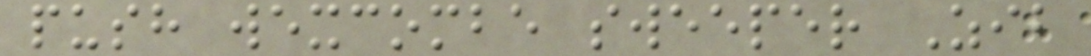push wexcombe sweeper Zib
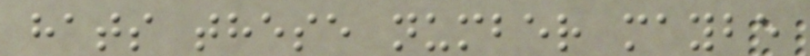hats these number maybe
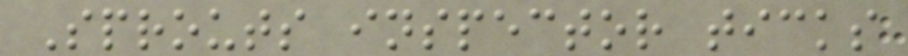Sprouts inspector ticks
